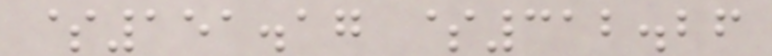$151.17 $312.26
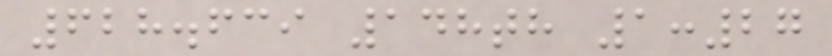628.639 148th 1:27
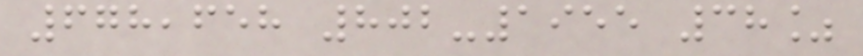678,658 802-1955 38%
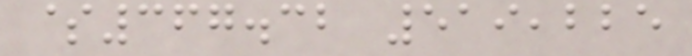$367.32 519,225
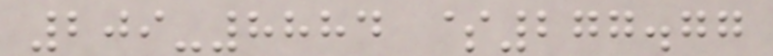209-8884 $277.77
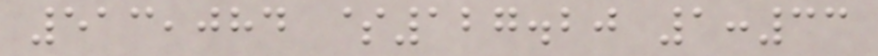513,084 $127.20 1:33
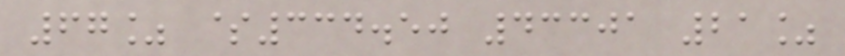67% $334.50 43301 21%
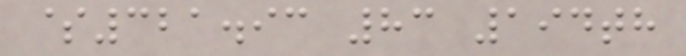$321.93 83 194th
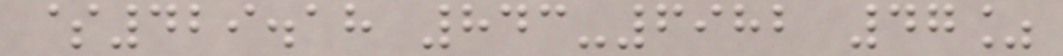$429.18 843-6982 47%
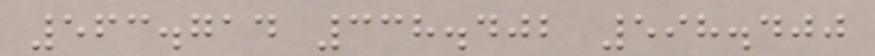563.714 338.402 598.400
